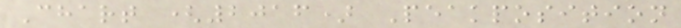Chart (2016) Peakposition
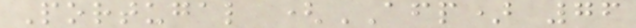Portugal (AFP) 76
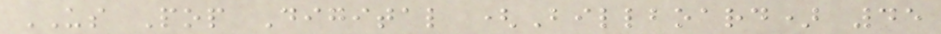US Pop Digital (Billboard) 45
